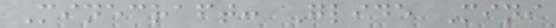Minecraft: Glide Mini
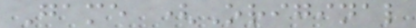Game (Original
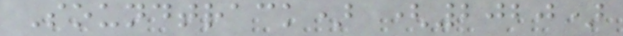Soundtrack) (2020)
